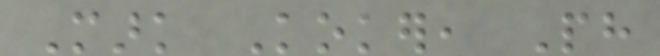Mark Koker, Ph
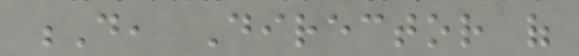D, Director of
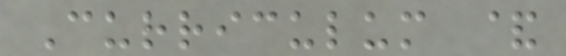Curriculum &
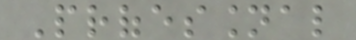Professional
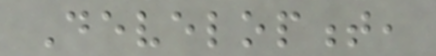Development,
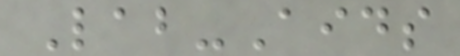Lab-Aids
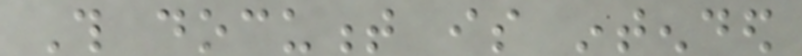This document is intended
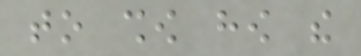to show how the
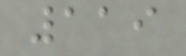119
